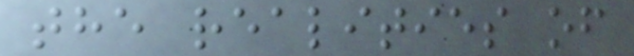the realities of
